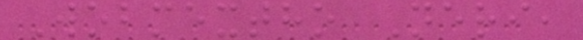Wobmextho Neri,
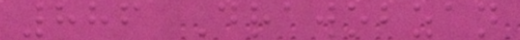886 Drawobzan
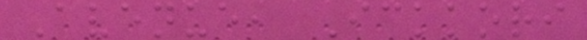Avenue, Ickkori
